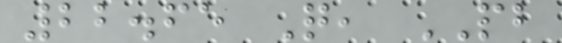22.65 Q, PB
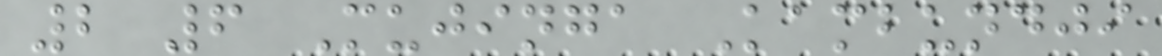2 6 Mujinga Kambundji
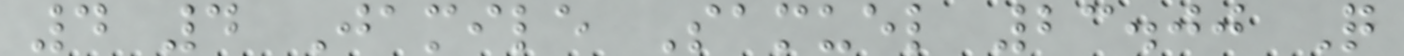4 4 Jamile Samuel 23.00 Q
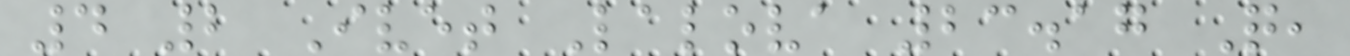4 2 Ivet Lalova 23.17 Q,
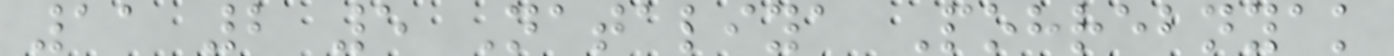11 2 5 Nataliya Pohrebnyak
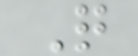Q
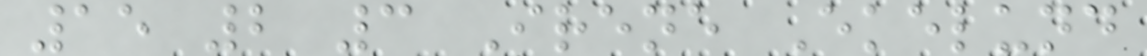15 2 3 Irene Ekelund
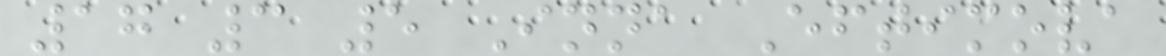17 3 5 Inna Eftimova
